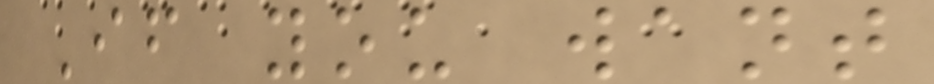If you want
